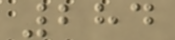284
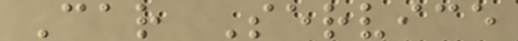Car Service
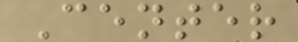Center
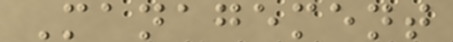Management
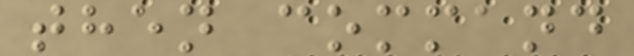then command
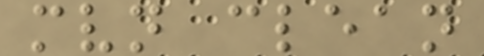mvn clean
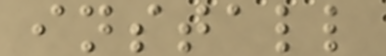install
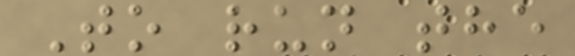To run the
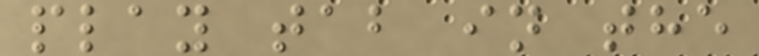play tab in the
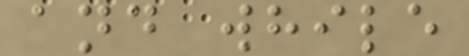and while
